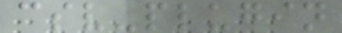csv-plugin
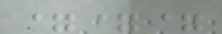===
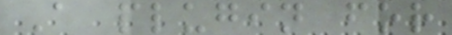A plugin for
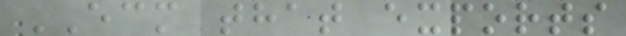ECM that exports
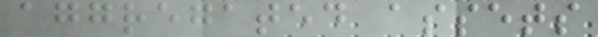aggregated assets
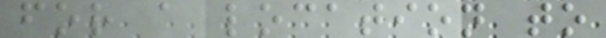for a location to
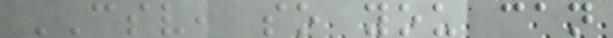CSV, so you can
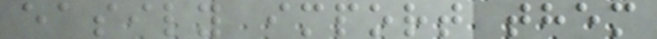easily import them
